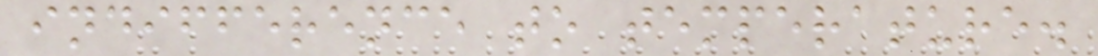indifference to temperature.
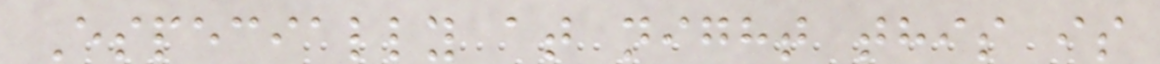Especially at night this is
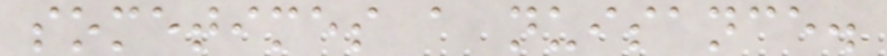sometimes a nuisance.
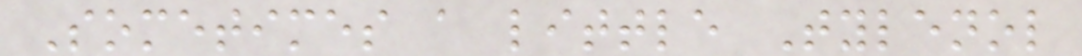Sometimes a little Tylenol
